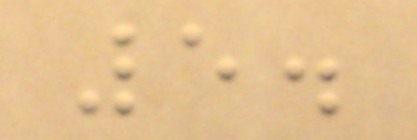5.
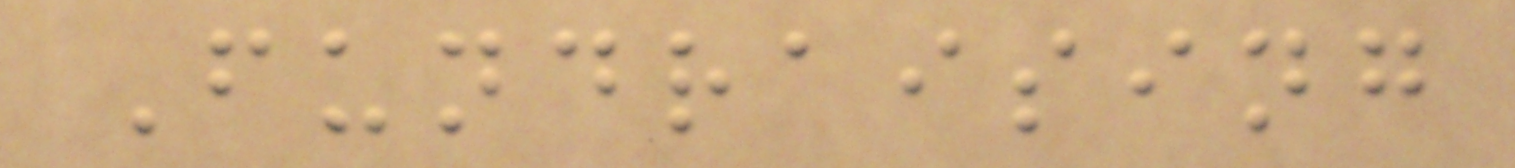Fundraising
